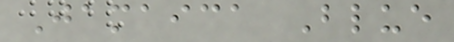Jamaica Blue
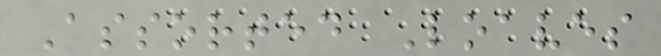Assorted Loaves
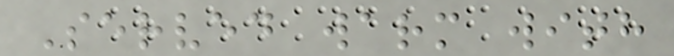Served warm with
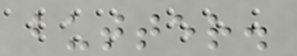butter.
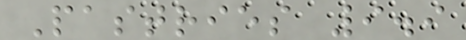Pastries 9.9
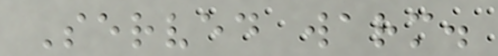Served warm.
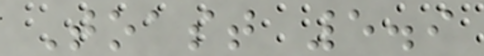Toast 5.9
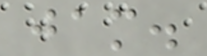jam.
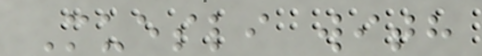Muesli with
